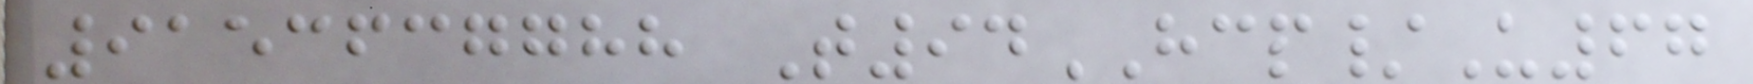9153637788 T94HCP/U67
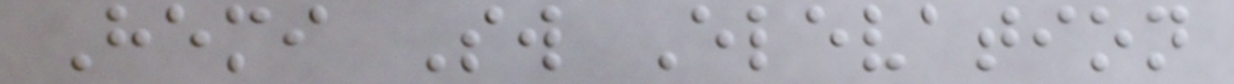Hemi Sw Elevation
